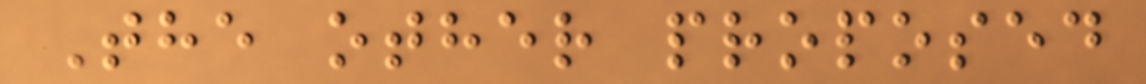The other proposed
